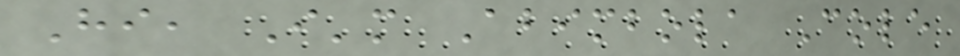Hi, I'm Abimbola Cole
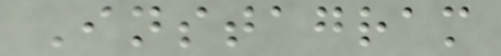Instagram
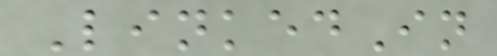LinkedIn
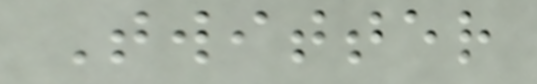Twitter
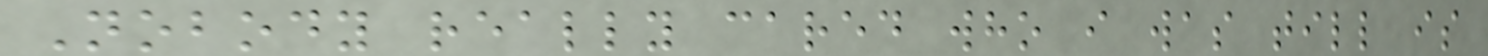Nobody really cared who i was till is
